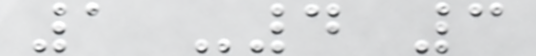1 -4 3
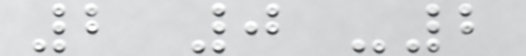2 0 -2
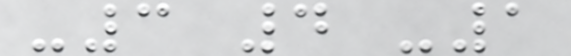-3 4 -1
